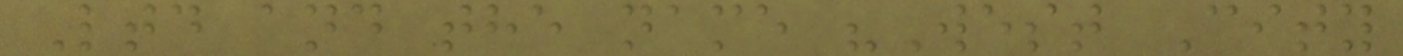Ltd and the name "West City
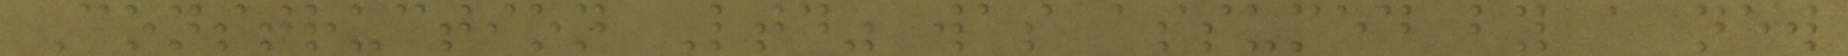Construction Ltd" was assumed by a new
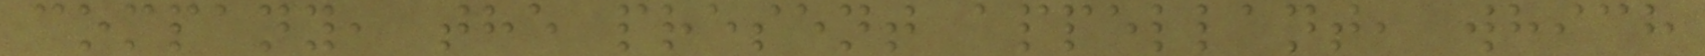company, the present appellant, which
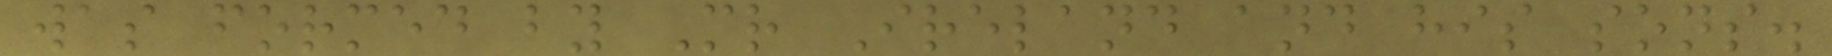was formed by Mr Ireland and his sons.
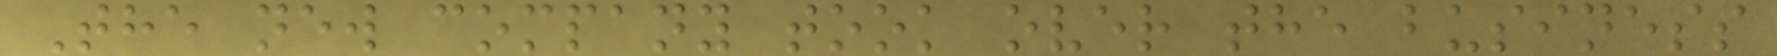The new company took over the business
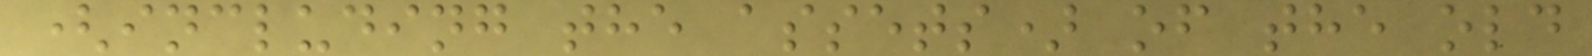(including the assets) of the old
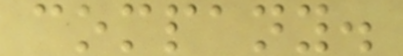company.
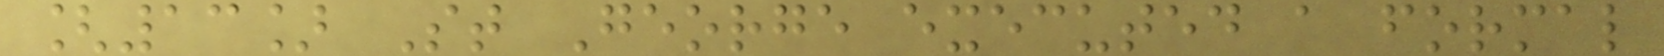[13] St George executed a formal
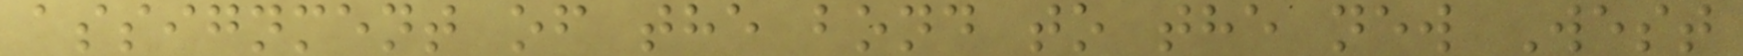assignment of the bond to the new West
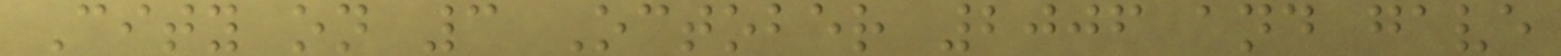City on 3 October 2006 and gave
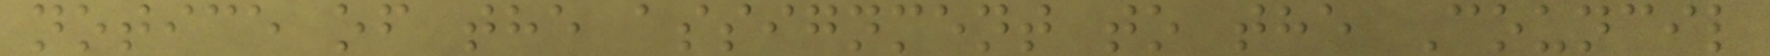notice of the assignment to the Council
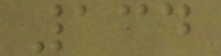134
